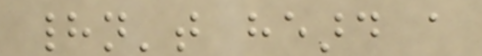hadn't heard a
